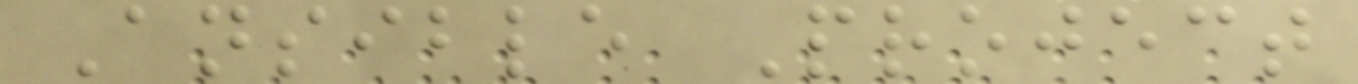Ansible Project
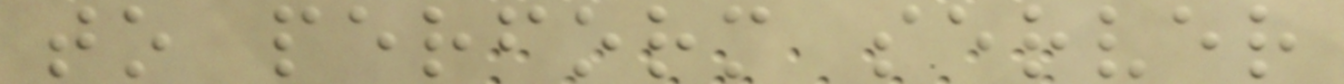to perform server
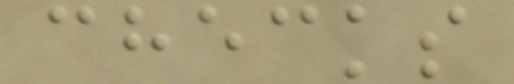checks
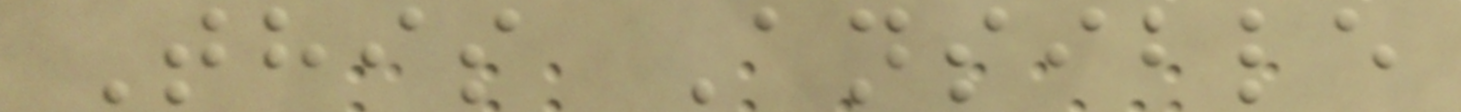This Ansible
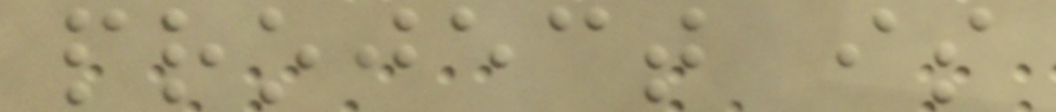project is
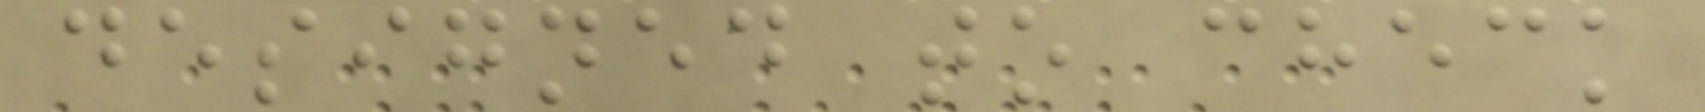designed to check
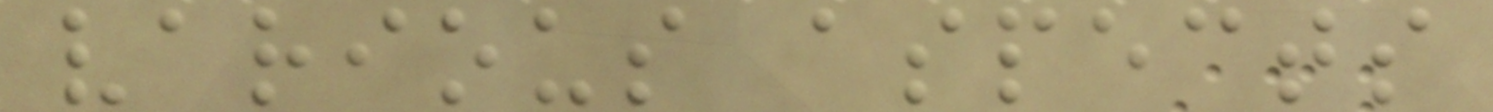various aspects
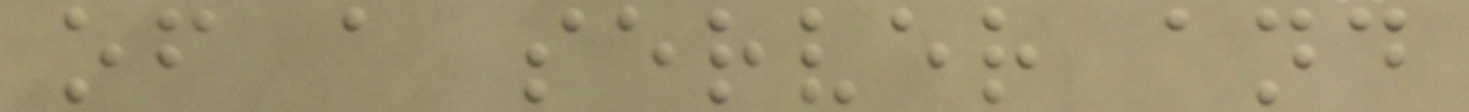of a server and
